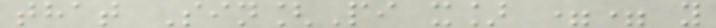that Sin[Pi x] == y
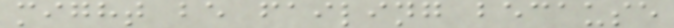might be failing because
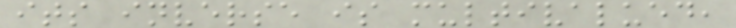its inverse is multivalued,
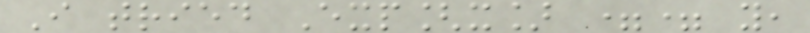I tried Exp[x] == y,
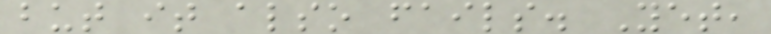but it also fails. Yet,
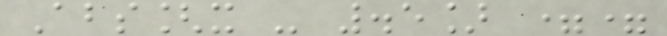Abs[x - .5] ==
